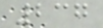237
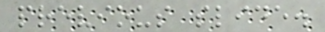previous slide.
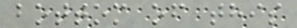bottom of this
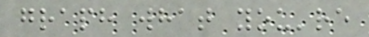graph what you're
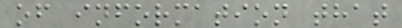of information that
